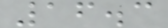16.3
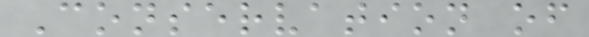Conservation of
